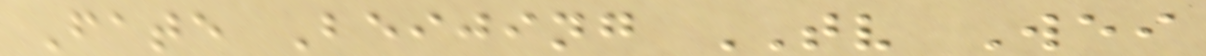Fate Beijing TV Wei
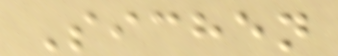Sichen
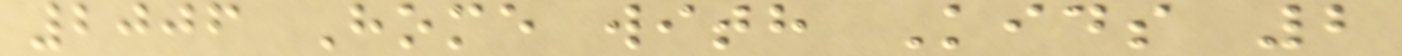2006 Home with Kids 2
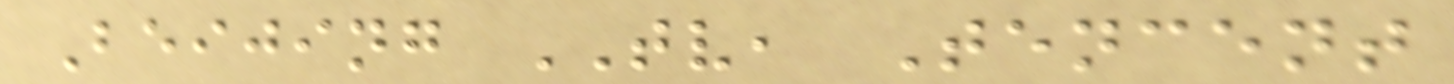Beijing TV, Tencent
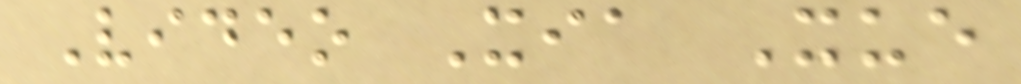Video Xia Xue
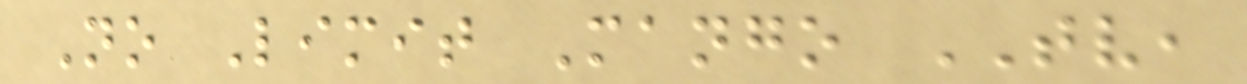No Limit Mango TV,
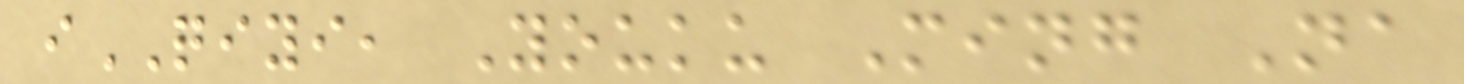iQIYI, Youku Ming Na
